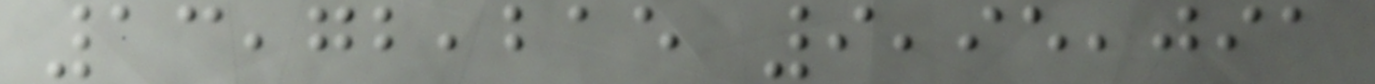13,72,215 9,95,091
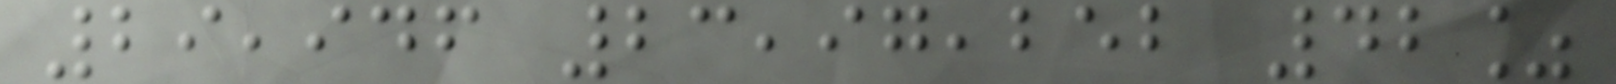29,946 23,97,252 42%
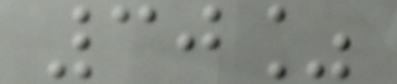30%
